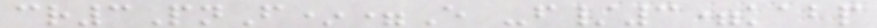cr3PnF*=E -f/3=kabp
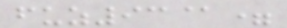fuz93@=
